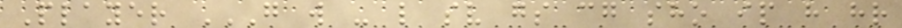Player G W - L SV GS CG SHO IP H HR
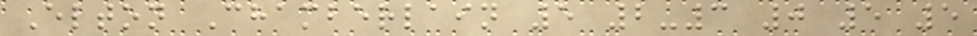Elton Chamberlain 5 2-3 0 5 5
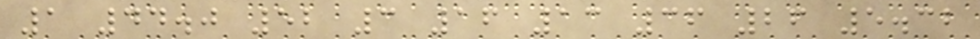1 44.0 52 3 16 13 36 26 5.32
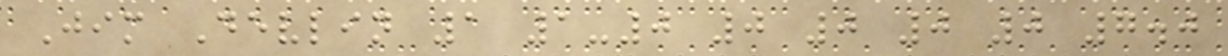Jim Devlin 1 1-0 0 0 0 0 7.0
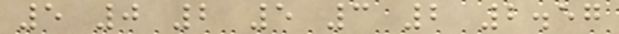5 0 2 5 3 2 2.57
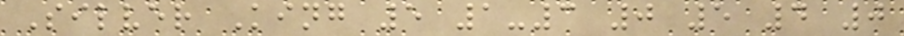Silver King 5 1-3 0 5 4 0
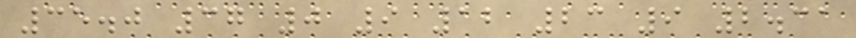35.0 37 0 9 12 23 9 2.31
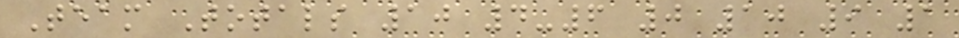Team Totals 10 4-6 0 10 9 1
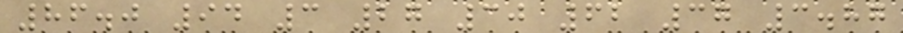86.0 94 3 27 30 62 37 3.87
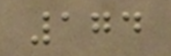174
